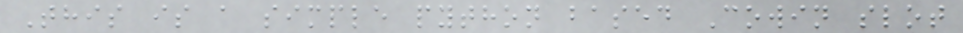This is a simple python based Cowin slot
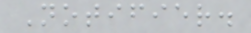Notifier.
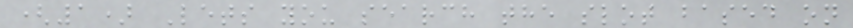(1) Lets you search the slot based on
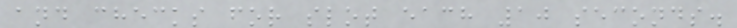and checks for slot each 10 seconds.
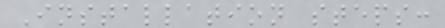Installation steps:
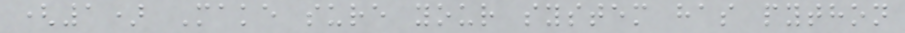(1) Make sure your system has python
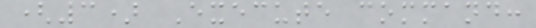(3) Execute command:
